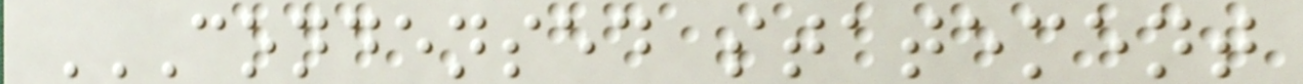CONDENSED STATEMENT
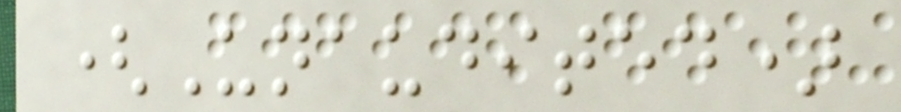(Unaudited)
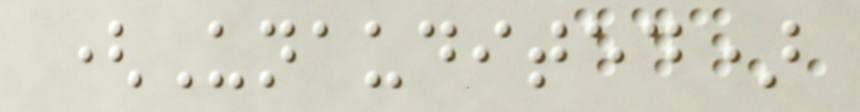(Unaudited)
